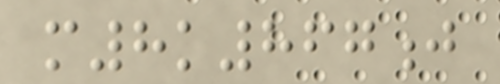m8k867j
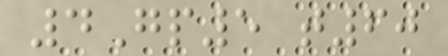4Gp5 t60
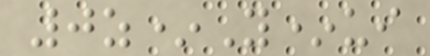0z*Y*ui
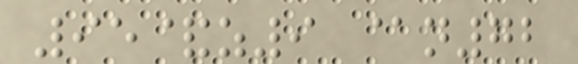95&z9 @n72
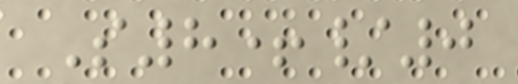S8+/0
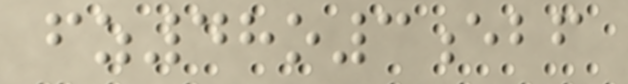fz48o3ebf
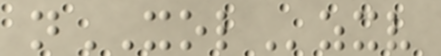nXOLzxv
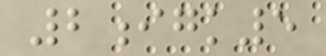2igk5
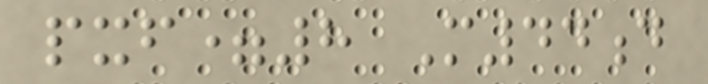pxf=8 M44d
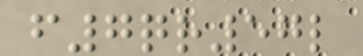f7qr57l
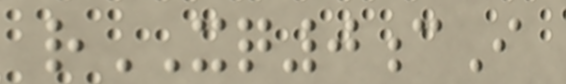rXQ0cI
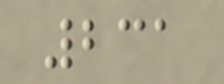231
